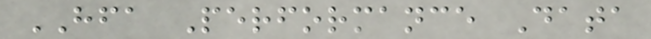HFA Performance Data
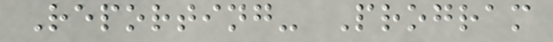Reporting- Program
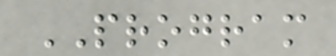PROGRAM
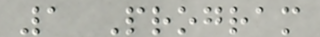1 Program
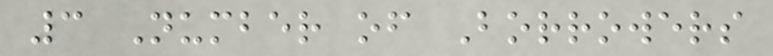3 Number of Borrowers
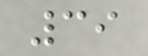39
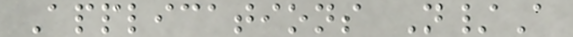Applications N/A
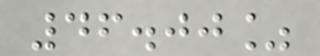46.00%
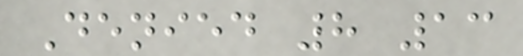Denied 8 13
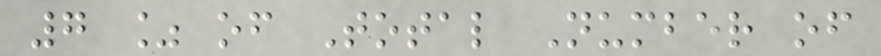7 % of Total Number of
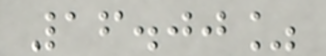16.00%
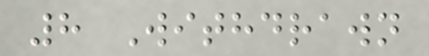8 Withdrawn
